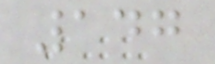147
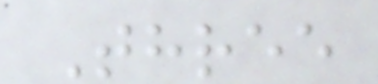Three
